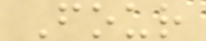Four
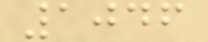1046
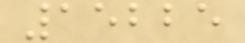15225
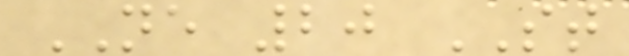NE 20 ST
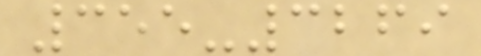355-3269
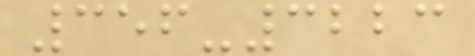356-3223
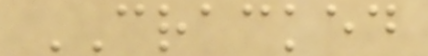CRACKED
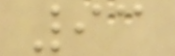93
